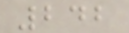242
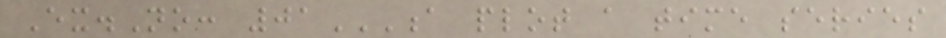Ex.No: 01A PLOT A TIME SERIES
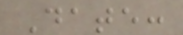Date:
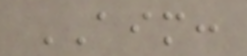AIM:
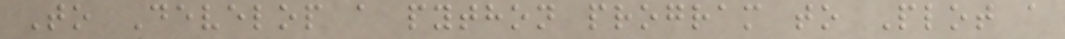To Develop a python program to Plot a
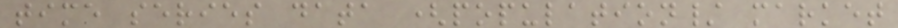time series data (population/ market
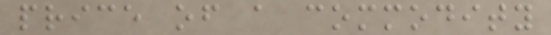price of a commodity
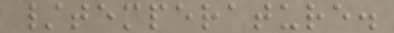/temperature.
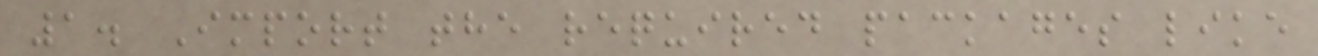1. Import the required packages like
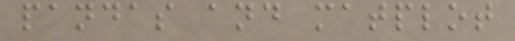pandas and matplot
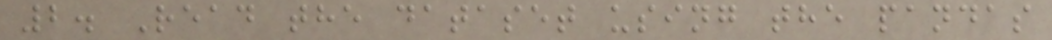2. Read the dataset using the pandas
